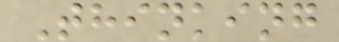Thinking
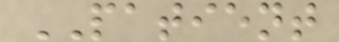PATIENT
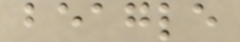beagle
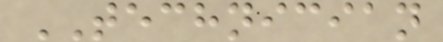TECHNICIAN
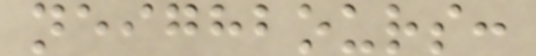neighbours:
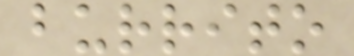burrito
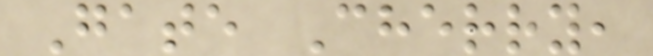Gate Cherry,
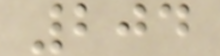204
